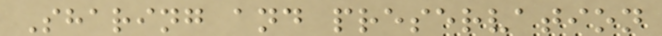Sharing and preservation
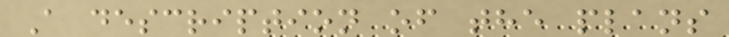A description of the plans
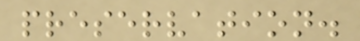preservation.
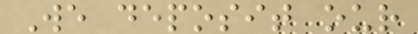We deposit our
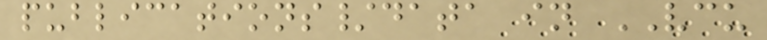publications/data in VCU
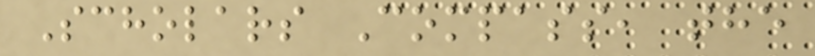Scholars Compass, the
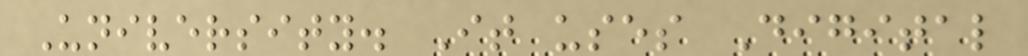University. It uses Digital
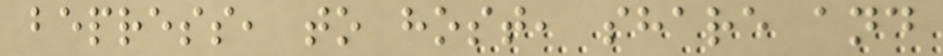bepress, to host, share and
